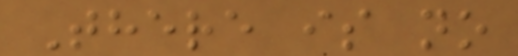There is no
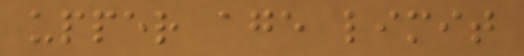upper age limit
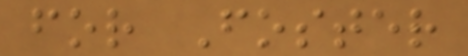for Foster
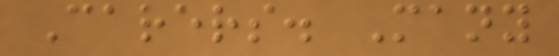Carers. Many
